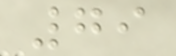79
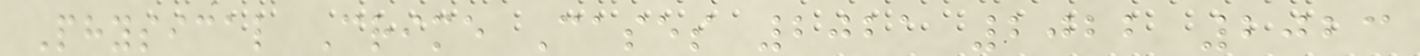Physical Crime Cases 2021 2022 2023
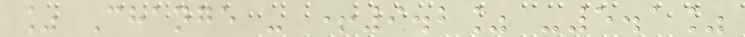% Change - +9.2% -5.1%
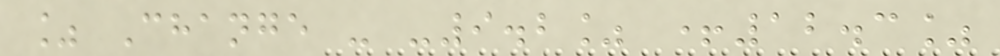% Change - -9.2% +12.3%
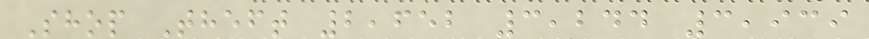Shop Theft 2,652 3,244 3,939
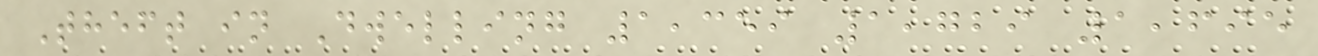Theft in Dwelling 1,359 1,729 1,695
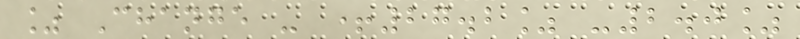% Change - +27.2% -2.0%
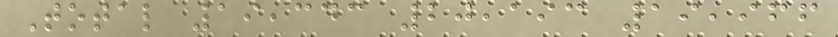Total 19,343 20,193 19,966
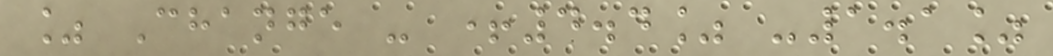% Change - +4.4% -1.1%
